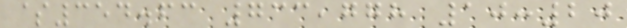$354.63 733,778 10:20
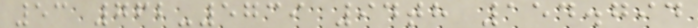53 762-5739 94th 154.794
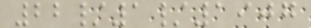22/1/1907
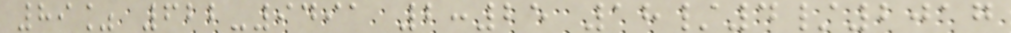89% 622-9491 2:25 18/4/2017
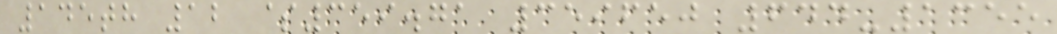145th 12 $359.71 359650 644-1355
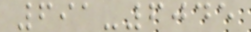691-6045
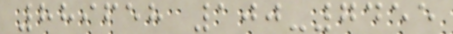889658 100-7455
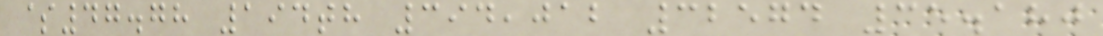$47.78 194th 394,012 32574 35.180
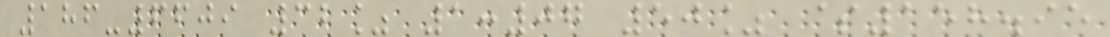186-6609 32% 1:07 50% $158.95
